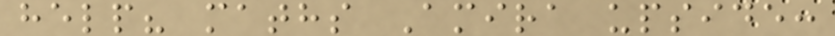help? maths Amira upside:
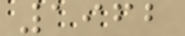1962
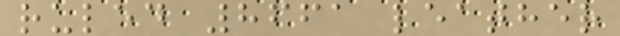ruled 8661 leather
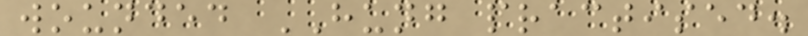wounded HUNG practised.
